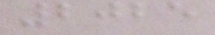2025
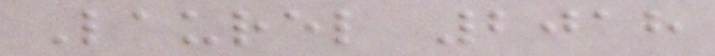Laurel 2018
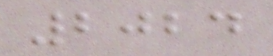2024
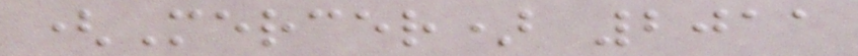(Mercer) 2011
